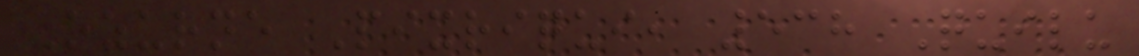Ozurne Pixriqui, 538 Quilu
